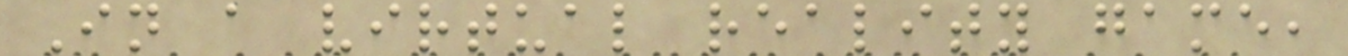In a virtual reality game,
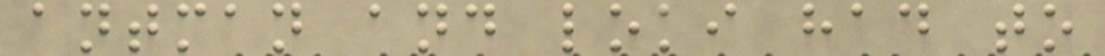antman and loki had to
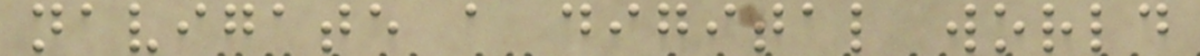navigate a digital world
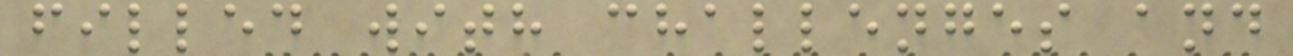filled with challenges and
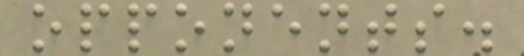opponents.
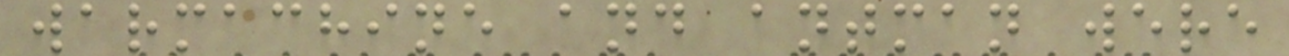warmachine and antman were
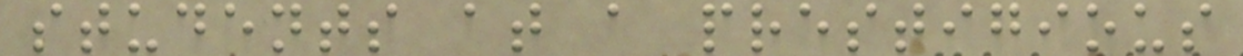students at a prestigious
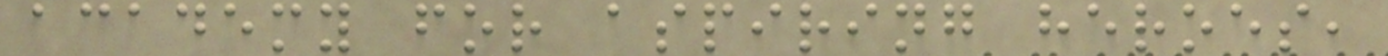academy for aspiring heroes,
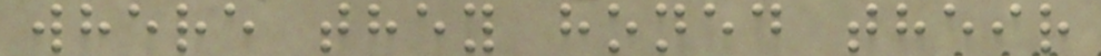where they honed their
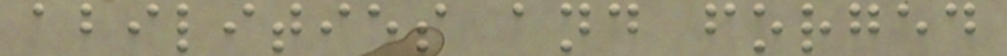abilities and forged
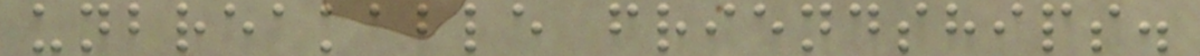unbreakable friendships.
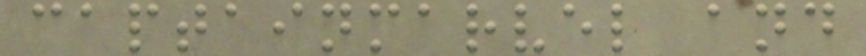captainmarvel and
